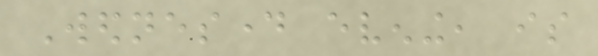Wednesday evening, is
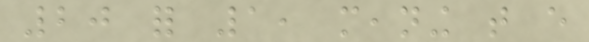20 for 1, meaning that every
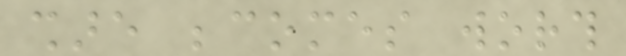share becomes worth
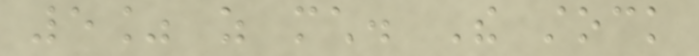5% as much. The stock
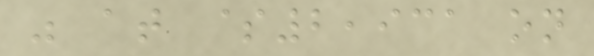was at $2,931 on
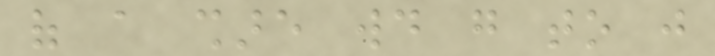of a share would go to just
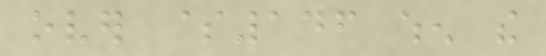over $146 when the
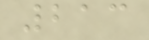213
